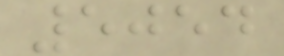5054
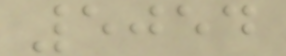5054
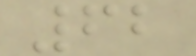62
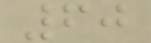60
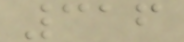316
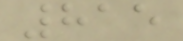815
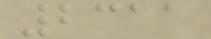2311
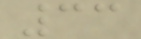33
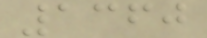1360
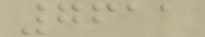7611
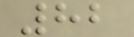82
